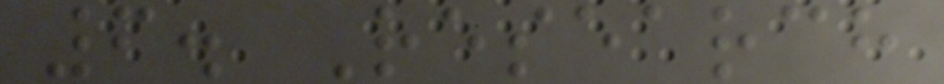6. Research
